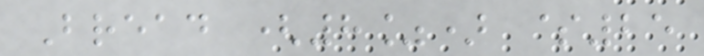Bread (8%) $25
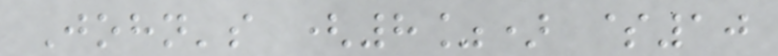John's (8%) $10
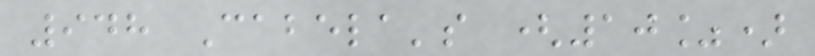948 Cabela's (10%)
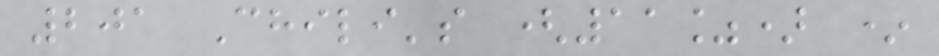201 Chili's (11%) *
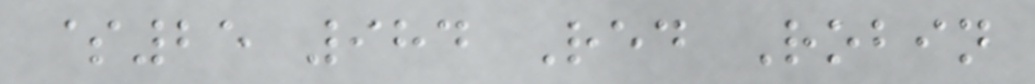$25 984 Red Robin
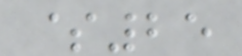$25
